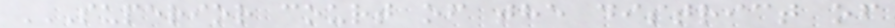SUPERIOR COURT OF THE DISTRICT OF
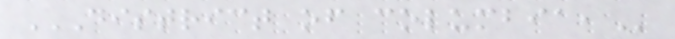DISTRICT OF COLUMBIA,
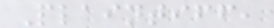Plaintiff,
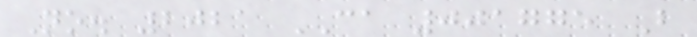No. 2021 CA 001775 B
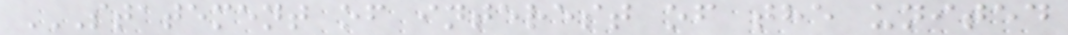STATEMENT OF INTEREST OF THE UNITED
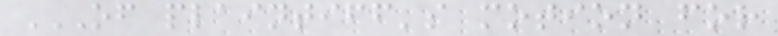OF PLAINTIFF'S MOTION FOR
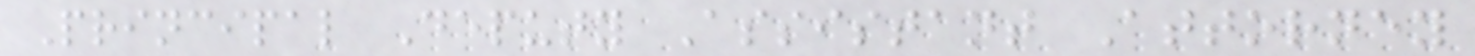Principal Deputy Assistant Attorney
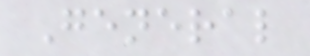General
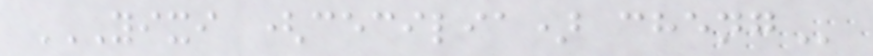YIXI (CECILIA) CHENG
